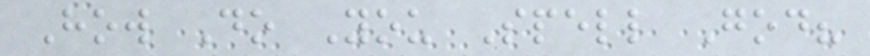How Do You Spell God?
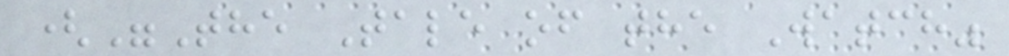("The Tale of the Watch"
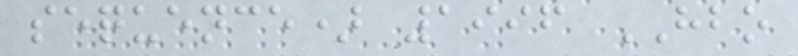sequence) 1996 HBO
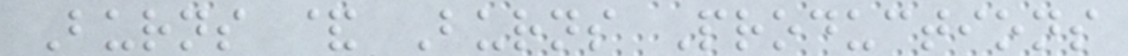Burns & Burns Productions
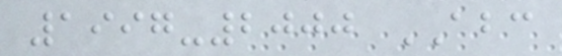1997-2000 ABC
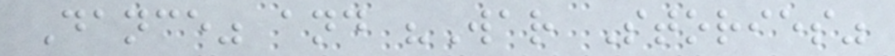Dance" and "War Stories"
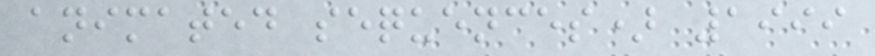animated sequences) 1999
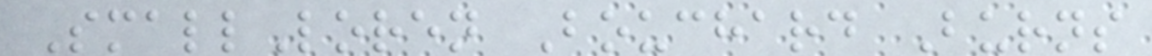SmallLoren Bouchard Burns
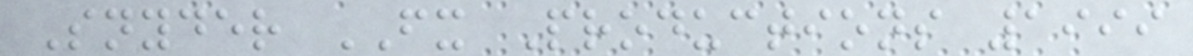Snyder FX Productions 1999
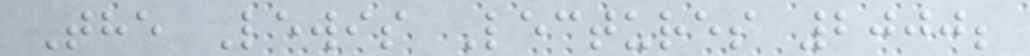The Lewis Lectures 2000;
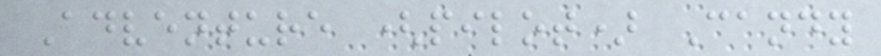Adventure (pilot) Candy
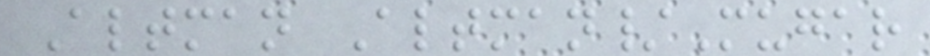Altman Altman/Mugar
